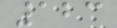123
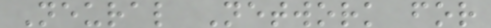Neural Network for
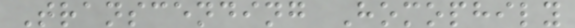Transcending Homophily
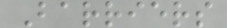Barriers
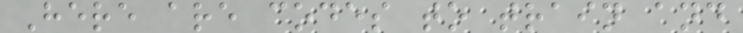Here are codes to train and
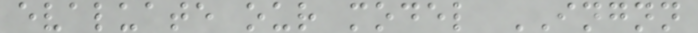evaluate our model INGNN
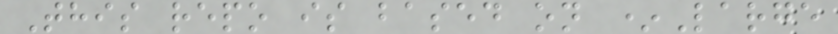This repo is based on *Large
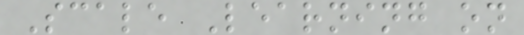Scale Learning on
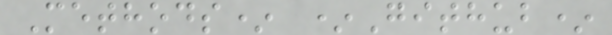Methods* *Github*
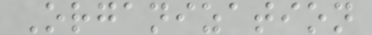Organization
